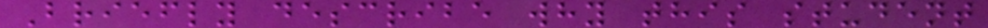Briefly describe why this student
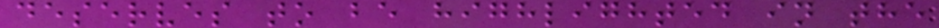deserves to be highlighted in the
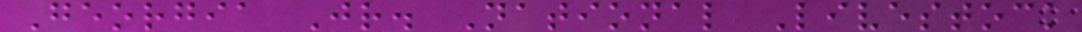Georgia Jr. National Livestock
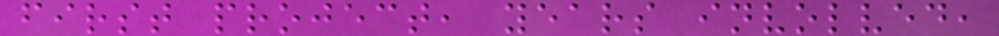first project, years involved,
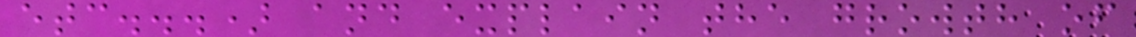etc...) and explain the growth of
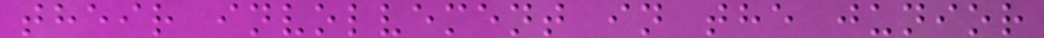their involvement in the junior
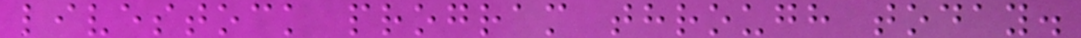livestock program through today.
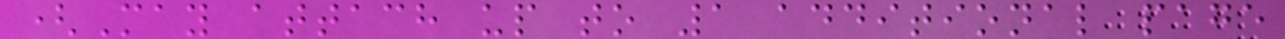(May attach up to 1 additional page
